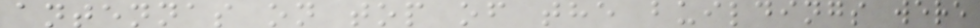antennas on top of the buildings were
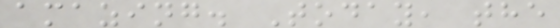amazing. Today, the
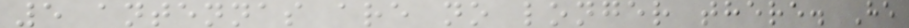5 antennas are no longer there. He
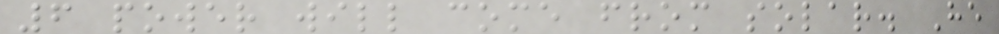6 power will come from solar. He
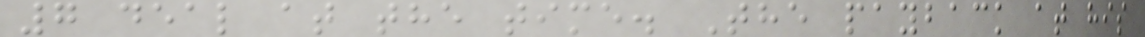7 deal at the time. The payback at his
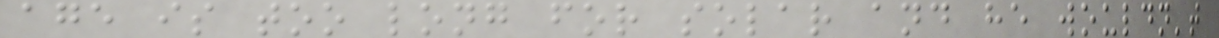age is too long for solar and he wouldn't
